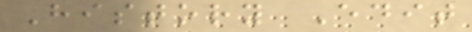History Edit
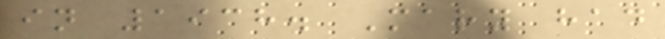in 1938. Mary had
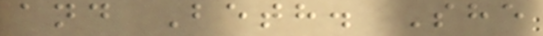and Beth. She
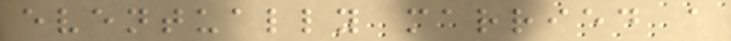eventually married a
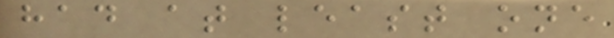had at least one
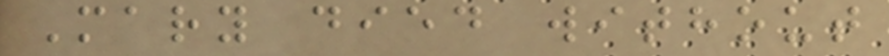Mary died without
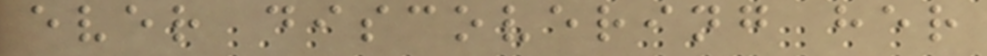ever discovering her
